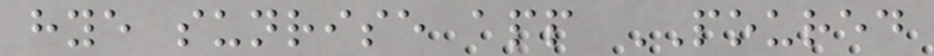hye sunrise app POURED
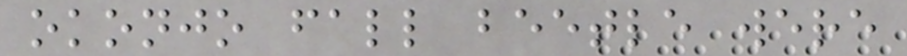okonjo fall beetle were
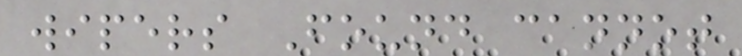wipers Found cannot
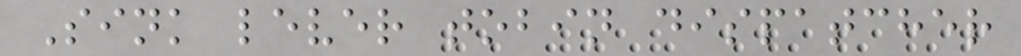Sink lever tobin dispatcher
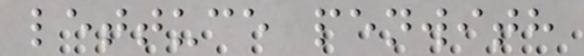lettuce penwith
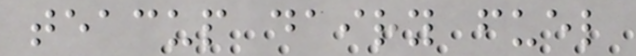teacup dairy fuel
